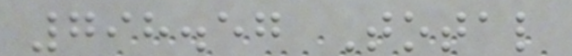798.57 Total
